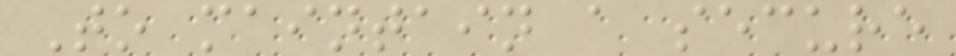To maintain a secure
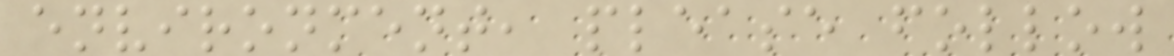environment, please follow
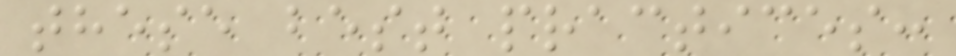these best practices:
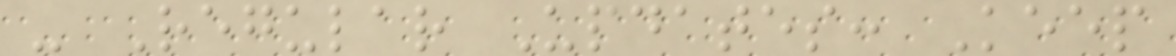- Regular Updates: Keep
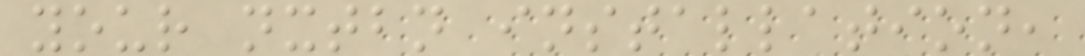your nxtbn installation,
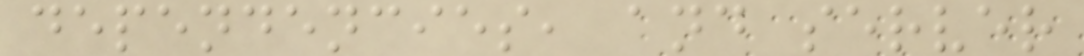dependencies, and server
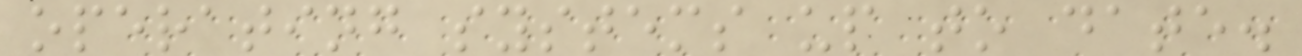operating systems up to date.
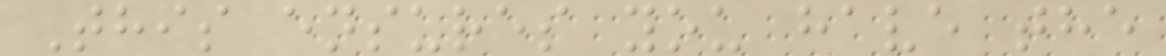This ensures you have the
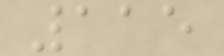115
